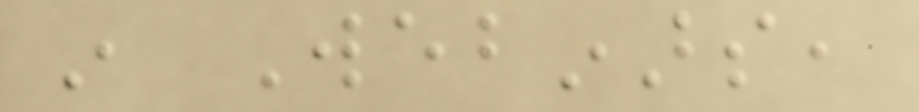in Webinars,
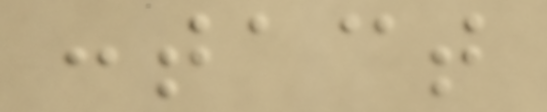contact
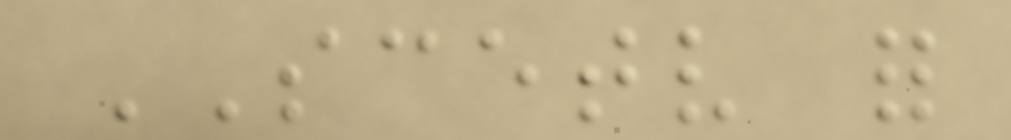SCETV for
